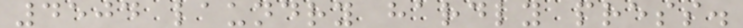4504 laundry hardly press.
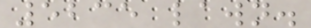5235 lawn.
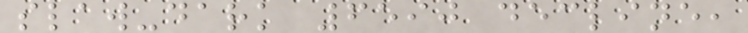slaw-dark 6590 decline,
